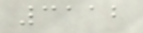3112
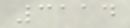3114
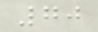70
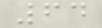64
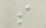s
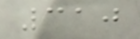310
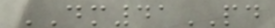DM41PD
